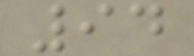94
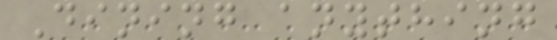Dining anything
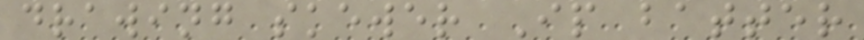drawing skewer Ip batter
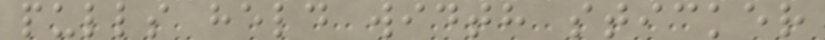pulls held width sticker
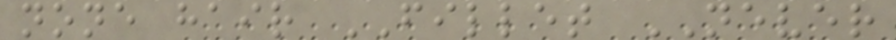none hair FILLET NEVER
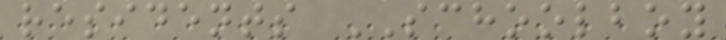residents SCHOOLBOY
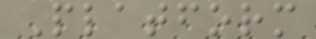Platform
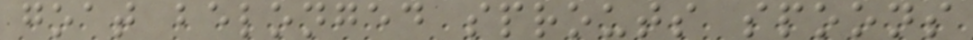goat belonged sprouts spoons
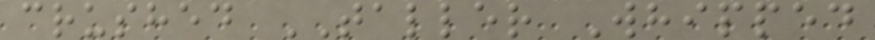crushed TALLER Whipped
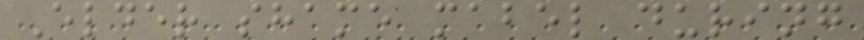Elder shame mabel during
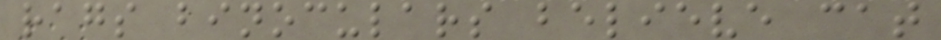rags binoculars believe cat
